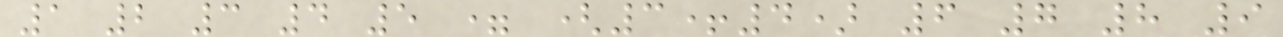1 2 3 4 5 = (3+4) 6 7 8 9
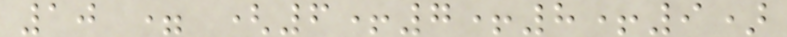10 = (6+7+8+9)
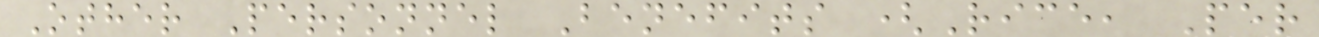Other Personnel Benefits (Rice, Per
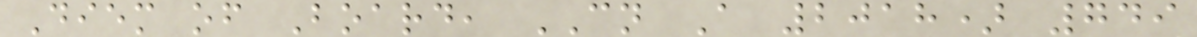Diem of Board, CN A 2018) 749
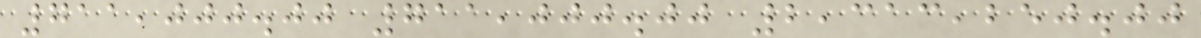711,000.00 711,000.00 2,313,250.00
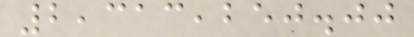2,313,250.00
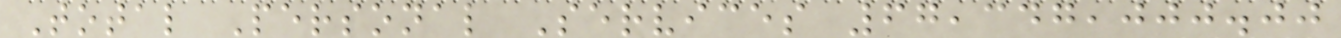Total Personal Services 67,347,000.00
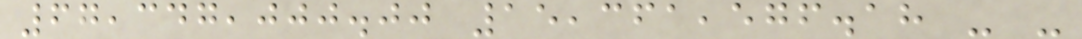67,347,000.00 15,361,576.18 - -
